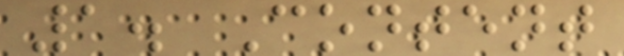1. Content
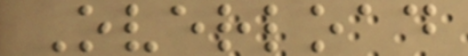Overload
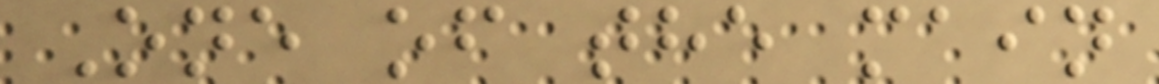One of the main
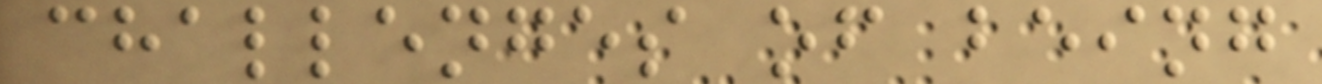challenges of being
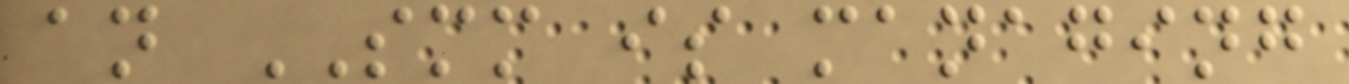an SMM is managing
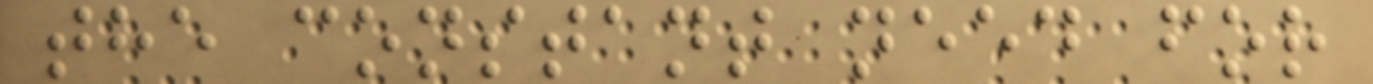the constant need for
